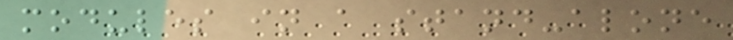modules in a stand-alone
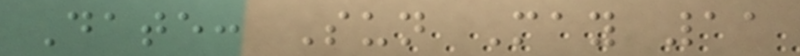Date: Sun May 11
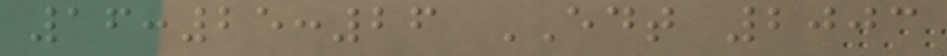16:25:26 EDT 2003
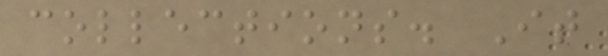collections. It
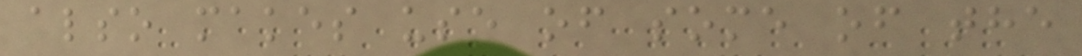also makes use of some of the
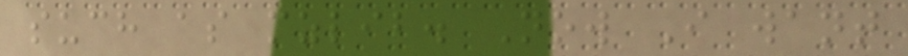such as mzlib. Now I want
